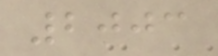2003
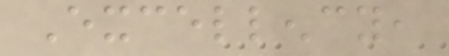Excellency,
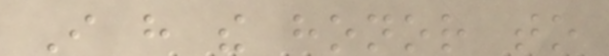I have the honor to
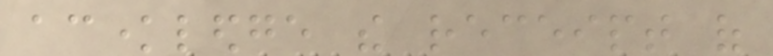acknowledge the receipt of
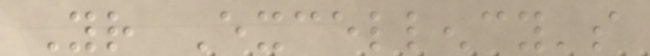Your Excellency's
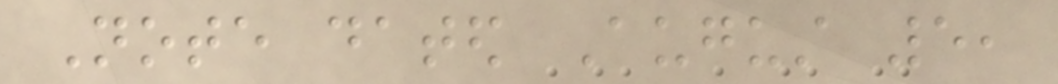Note dated August 5,
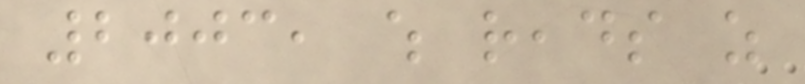2003, which reads as
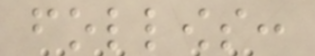follows:
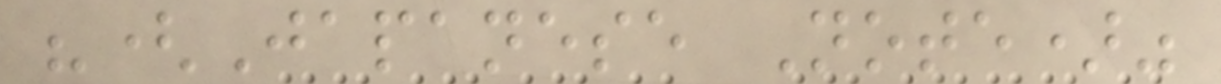"(Japanese Note)"
